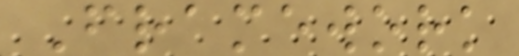Framework
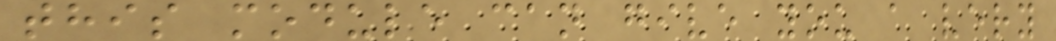this module can give you a very
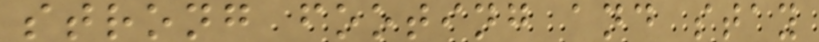strong footing and stay
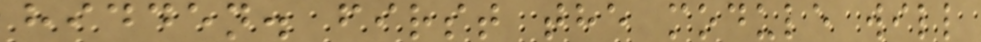hidden. first the module will
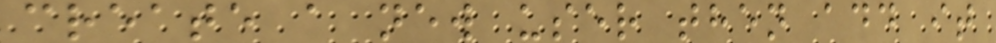create a new user then add it
